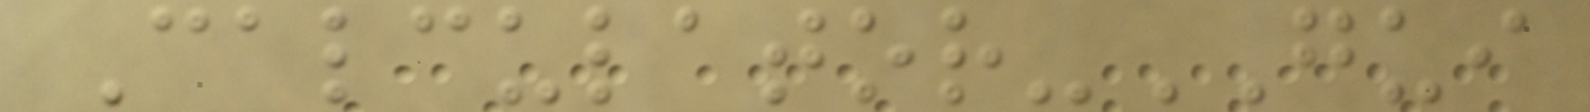Calculator-GUI
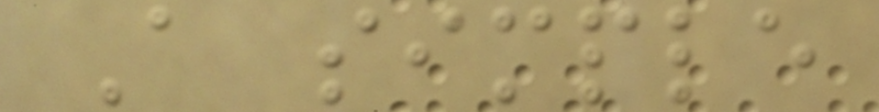A simple
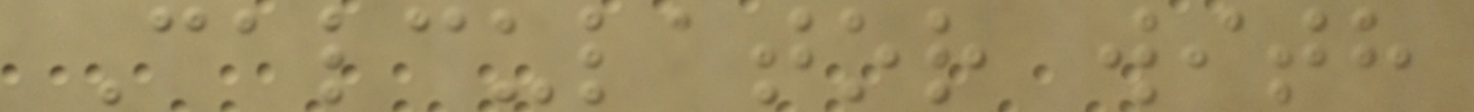Calculator with
